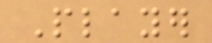Player
